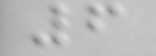6
